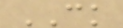CK
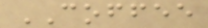COFFEE
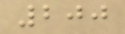200
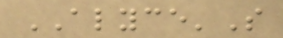ALYCE'S
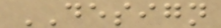DESIGN
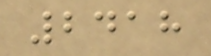2418
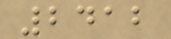2412
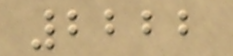2222
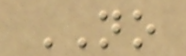NO
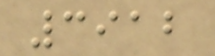3912
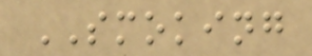SMOKING
